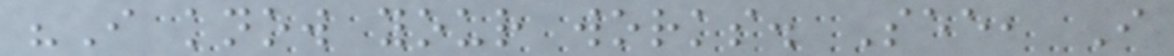"I know your works. See, I
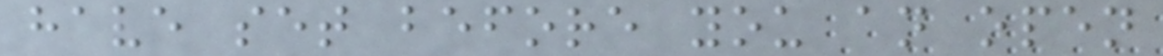have set before you an open
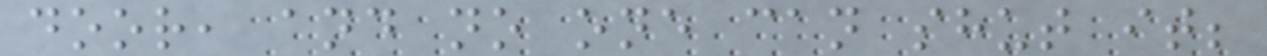door, and no one can shut it;
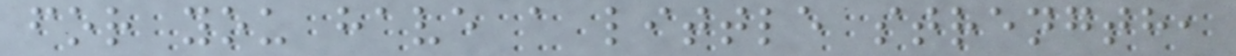for you have a little strength,
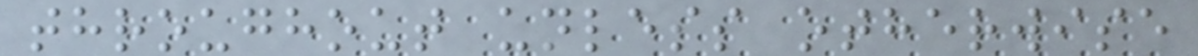throughout unless otherwise
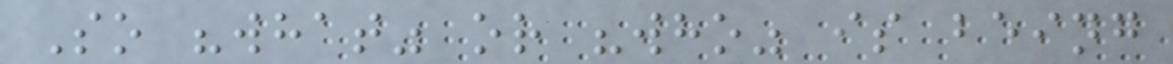So "what" or "who" is being
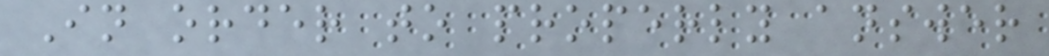In order to properly answer
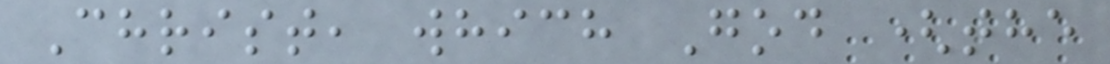Christ, which God (the
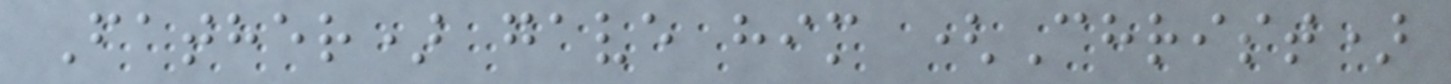Father) gave him (Christ)
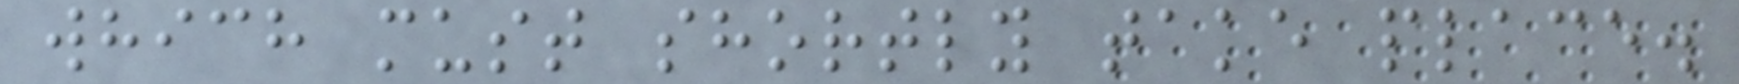which must shortly take place.
